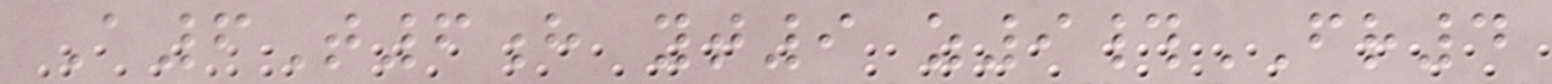A6T6h yt9 z9#FR4
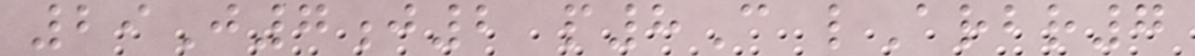29J7j2 p8C lArbr7
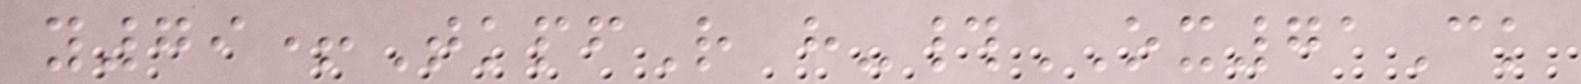y79+TkpfR h-#OX71Ck
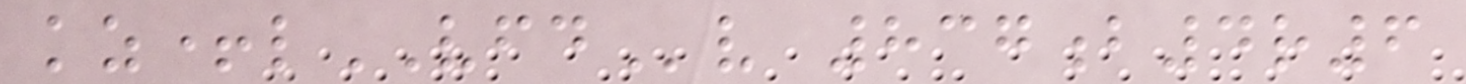kz+lVFDv 837b4r6
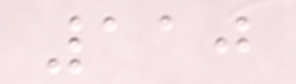110
